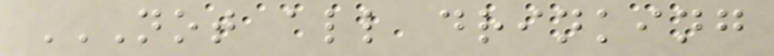NOT ALL DRINKING
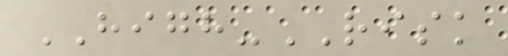HIGH-RISK
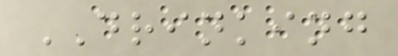DRINKING
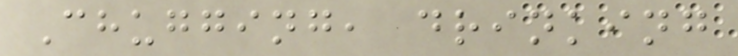Chugging, drinking
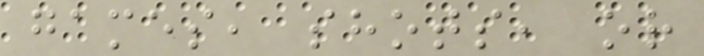games, shots, or
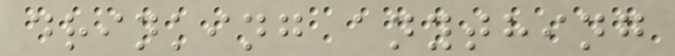drinking anything
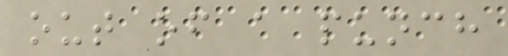out of a punch
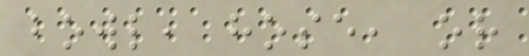bowl, hose, or
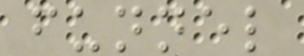funnel
